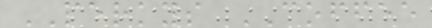PERKYS COFFEE
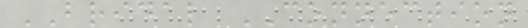BRIDAL CONNECTION
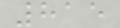815
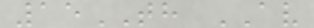15TH AV
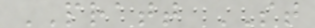PRATT ST
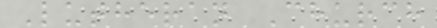Lutheran Church
